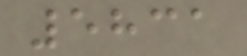5831
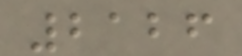2126
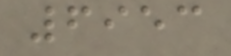6953
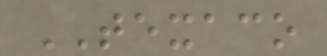TEXACO
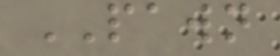PAWN
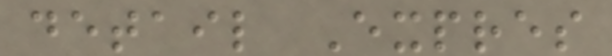detail Expres
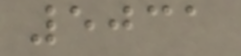5031
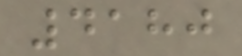4180
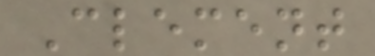Clement
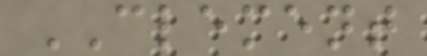CLEMENT
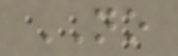NO
